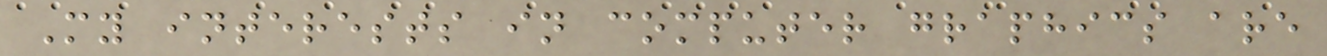My interests in computer graphics are
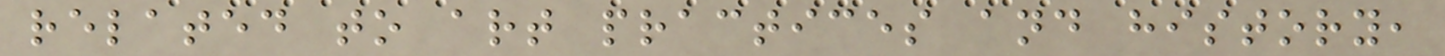related to art practices and history,
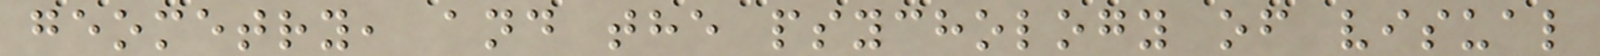geometry, and the psychology of visual
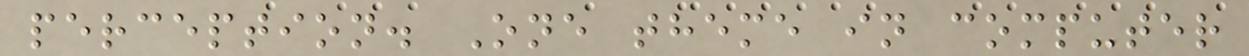perception. One theme in computer
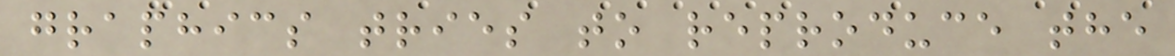graphics tries to reproduce the
